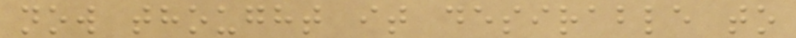now thought it desirable to
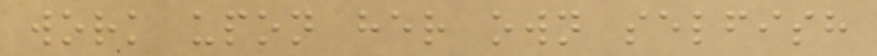work upon her own selfish
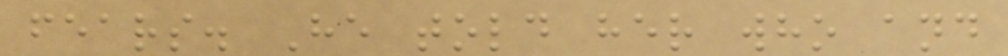fears. He told her who and
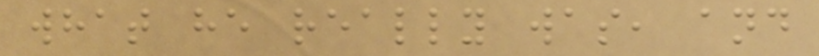what he really was, and
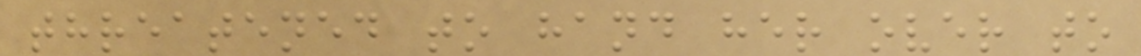threatened to hand her over to
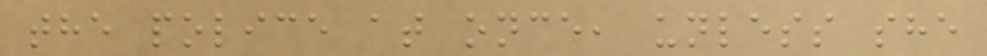the police at once, unless she
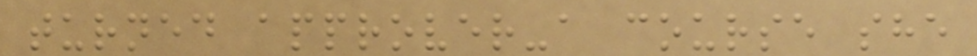turned approver-a course she
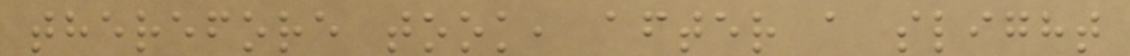therefore took, after a slight
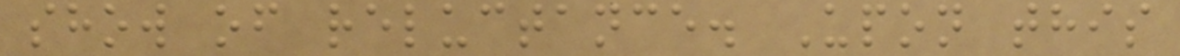show of reluctance. Upon this
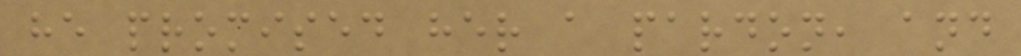he promised her a pardon, and
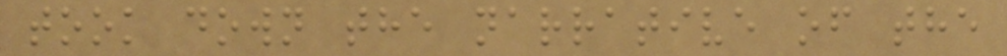took down the narrative of the
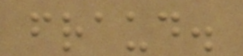fraud.
